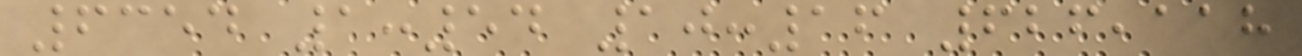6354 1:54 10:16 626,118
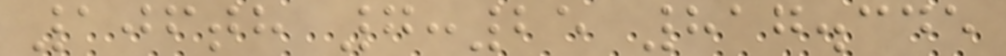106th 7:25 817.345
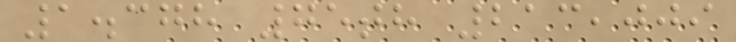1.378 75th 213,009
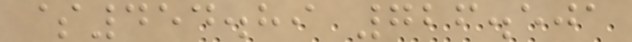$454.89 726.501
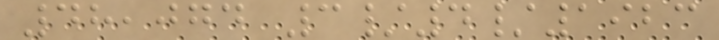48,074 3/4/1923
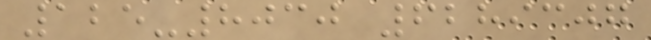125-8030 6289307
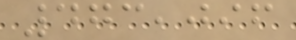473,096
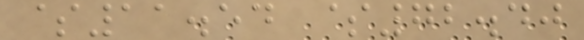$11.54 $72.40
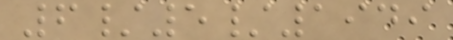6/5/1949
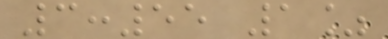3:55 1%
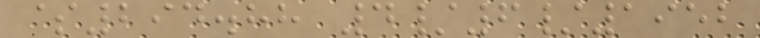$294.88 4/6/1952
